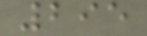295
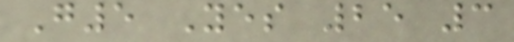G5 Yes 25 3
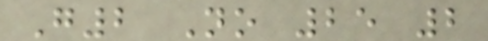G2 No 25 2
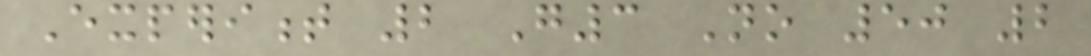Experiment 2 G3 No 50 2
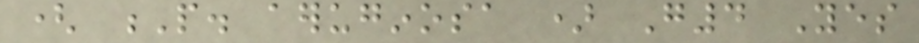( P. aeruginosa ) G4 Yes
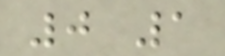0 1
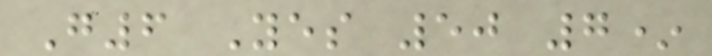G6 Yes 50 7*
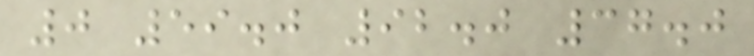0 59.0 92.0 37.0
